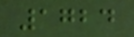1724
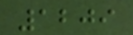1209
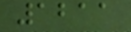1211
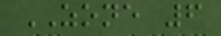ZONE 6
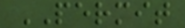PERMIT
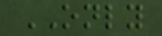ONLY
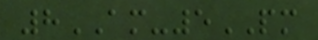8AM-5PM
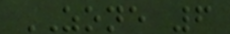ZONE 6
